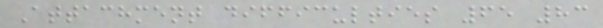Attachment difficulties 65 83
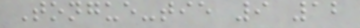Tongue-tie 9 12
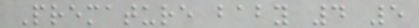Premature baby 4 5
